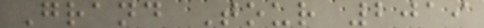Grand Tour 2019
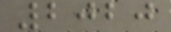2020
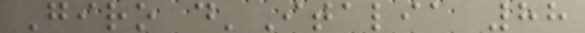Giro d'Italia 88
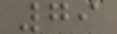79
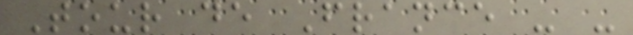Tour de France - -
